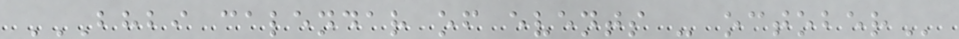BHBI CALENDAR OF EVENTS - OCTOBER
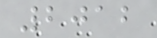2012
